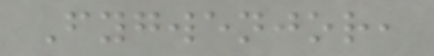Fygwenjor,
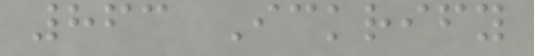863 Ickrify
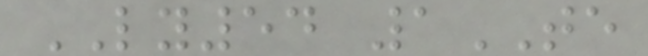LY54 1TE
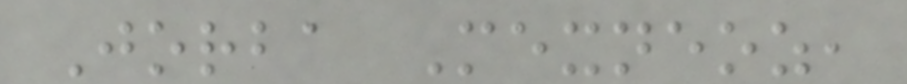Jorba Mexneoz,
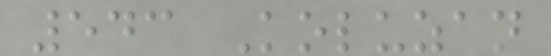543 Koluzan
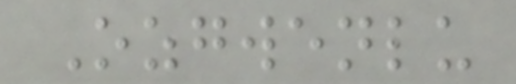Ozgwenlu
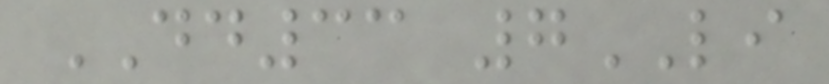DD33 7LI
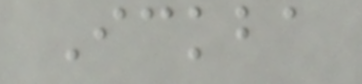Ickba
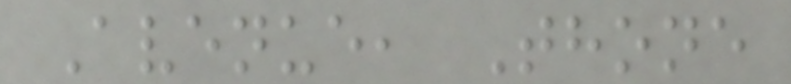Avenue, Thone
